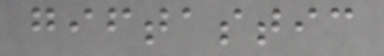giftastic
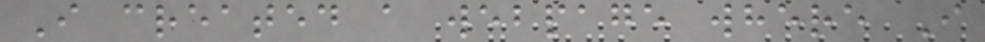I created a webpage where I
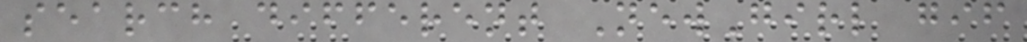search different NewGirl gif
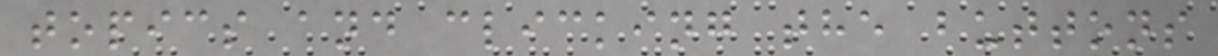topics and clicking the buttons
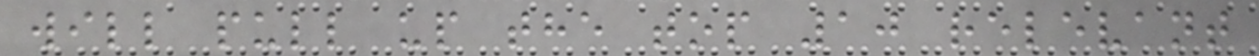will pull up the top 10 relevant
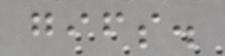gifs.
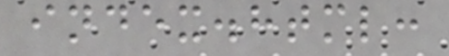index.html:
